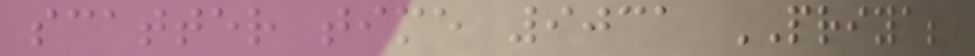scatter time 9031 PRIYA;
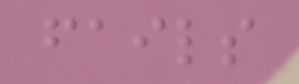fails
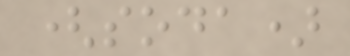(soda)
